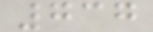737
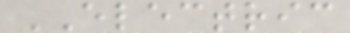ELECTRIC
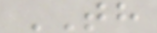TH
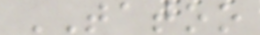TATOO
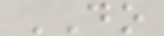DO
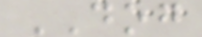DOG
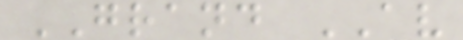GRAND AV
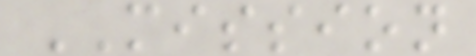MISSION
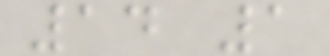14 1
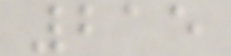215
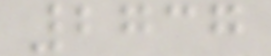2737
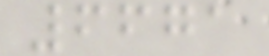6671
